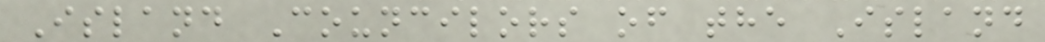Island Councilors of the Island
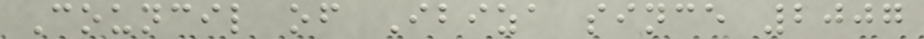Council of Ibiza since 2007
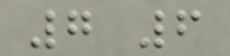7 6
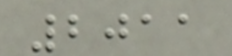2011
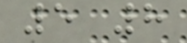5 8
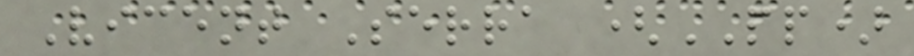Vicent Serra (PP)
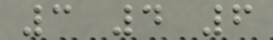3 4 6
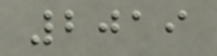2019
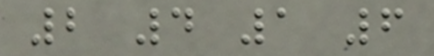2 4 1 6
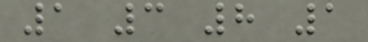1 3 8 1
